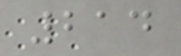214
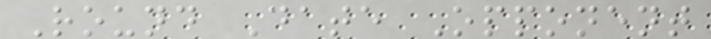Round Date Opponent
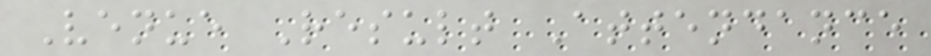Venue Result Attendance
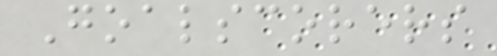Goalscorers
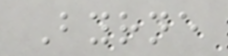Byrne
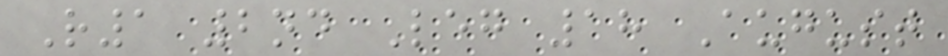R1 2nd Leg 18 August
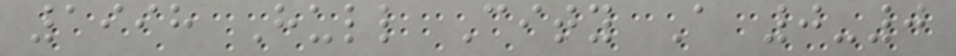1998 Hull City A 0-0
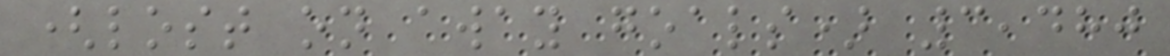(lost on away goals) 3,480
